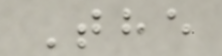The
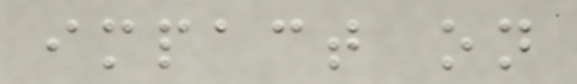impact on
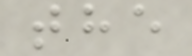the
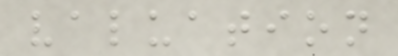valuation
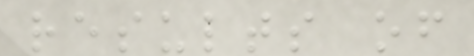results of
